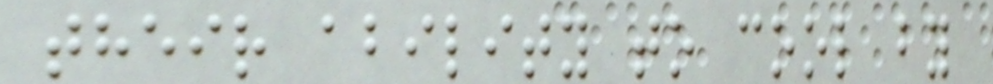their ability to cool by
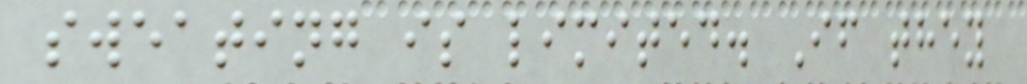sweating is limited. If they
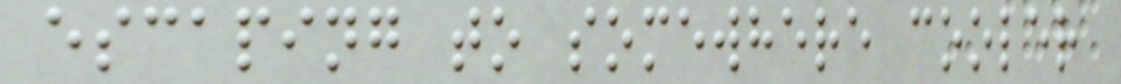escaping to somewhere cooler
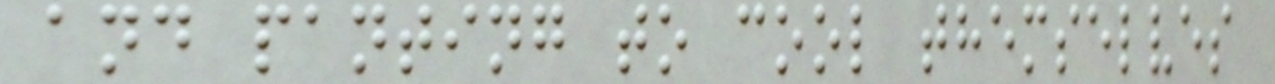and panting to cool themselves
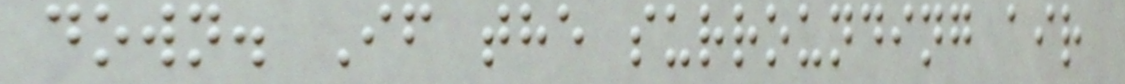down. If the surrounding air
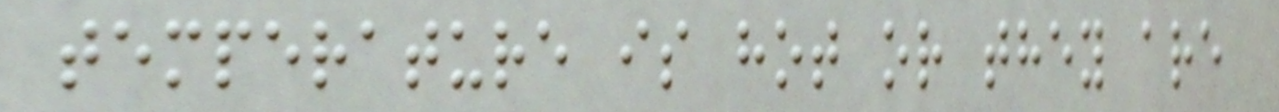temperature is hot or they are
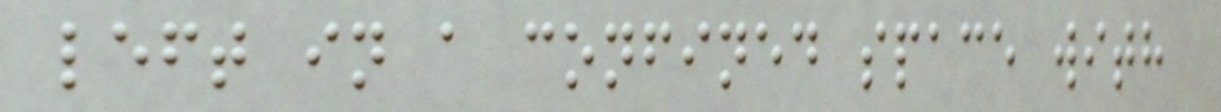left in a confined space with
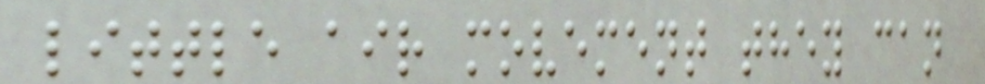little air movement they can
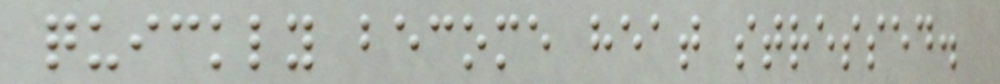quickly become heat stressed.
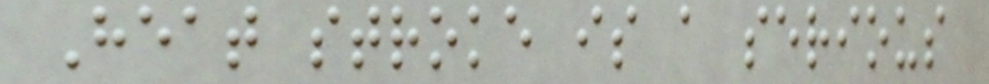Heat stroke is a serious
